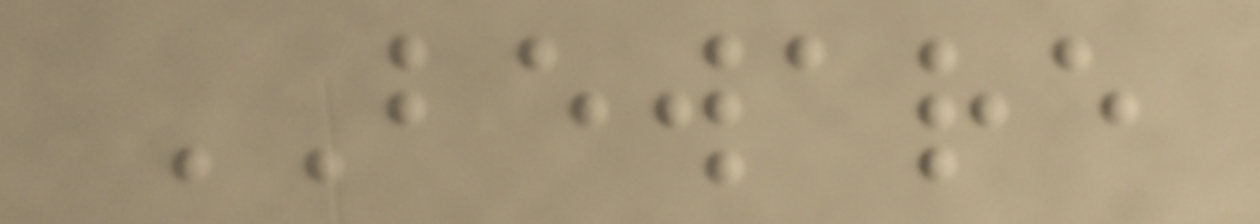BEWARE
